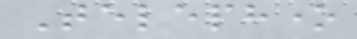Telephone
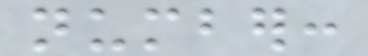number:
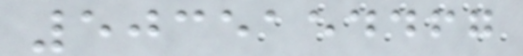5035154467
